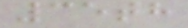35th
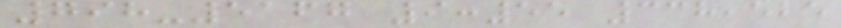798-5167 9:55 338,525
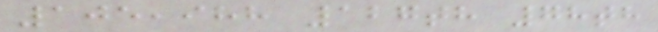105,988 127th 78th
